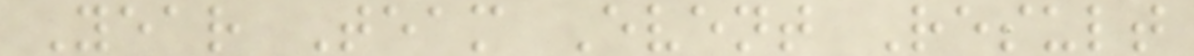Year Team Event Result
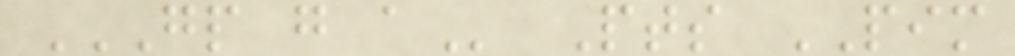GP G A Pts PIM
